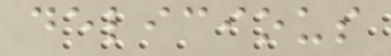delicious
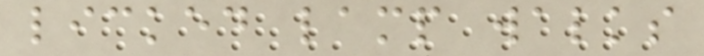licked lamp walks
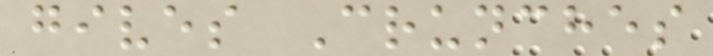gives Crunches
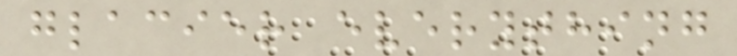glacier everything
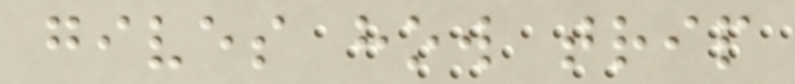gives how trip
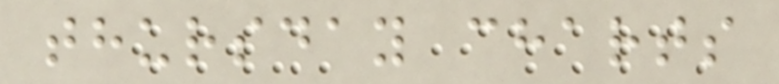thursday charts
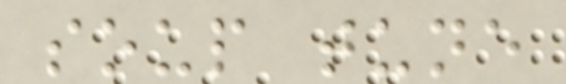soup tune
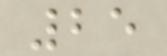25
